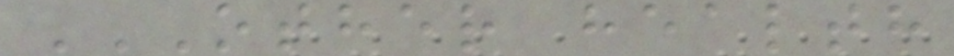OTHER HEALTH
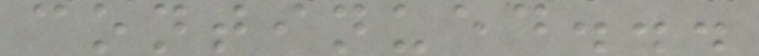continued...
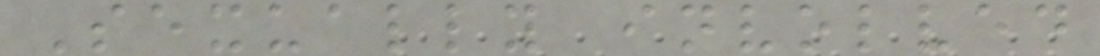Sexually involved
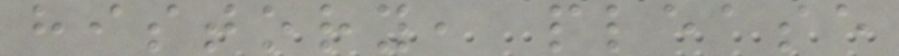history, please
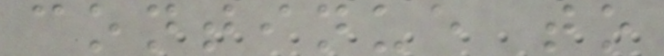continue to
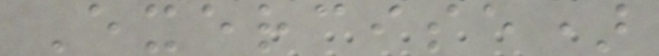Exercise)
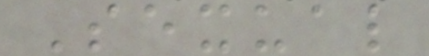Sexual
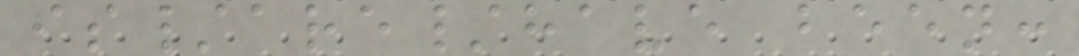is/are/have been:
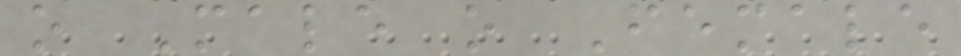o Male o Female
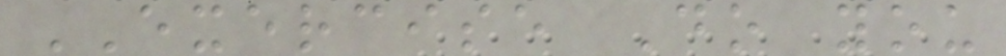EXERCISE Do you
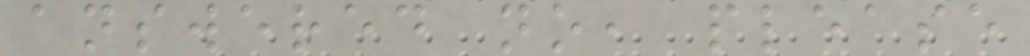answered no, please
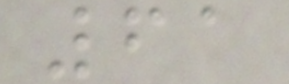61
